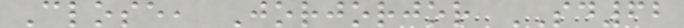Close, Jorjorjor SD62
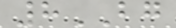8BG
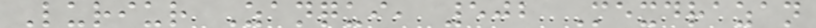Luriur Zanqui, 502 Mexdrazan
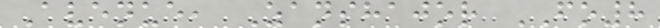Avenue, Zanshajor FO8
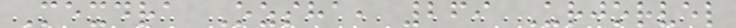Mexdra Ozsha, 269 Urjorvel
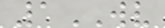1WV
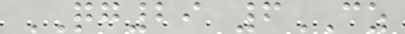QG29 6CZ
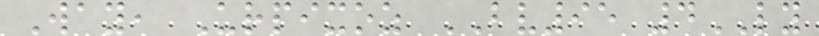Way, Urpixoz BV95 4LY
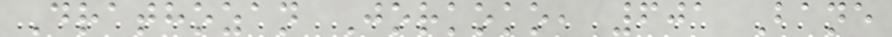Drathozan Jorkoko, 601 Bane
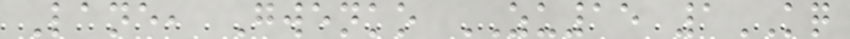Lane, Gwenko ZU15 1KQ
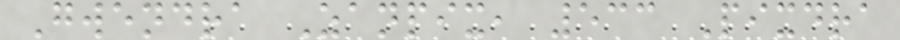Gwendra Zanpix, 533 Pixdra
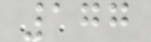177
